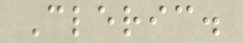Cleric.
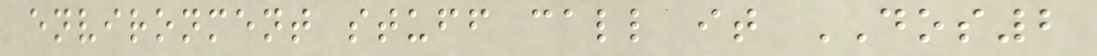environment stuff call it DOS2
